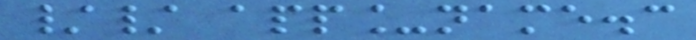// app_name.c
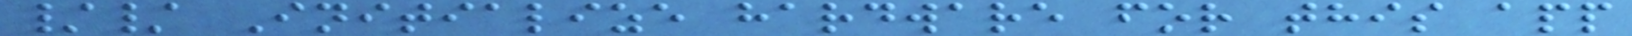// Initialize hardware for this app
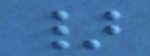}
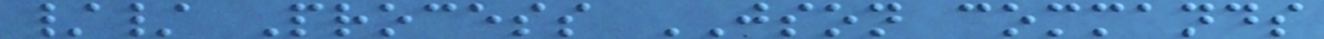// Process JSON commands
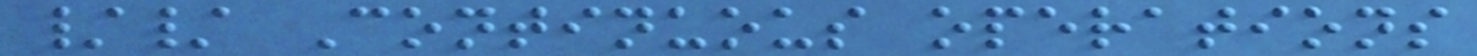// Continuous operations
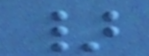}
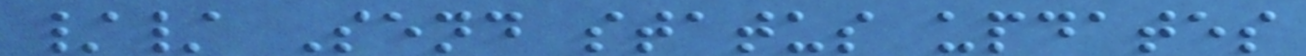// Send status updates
